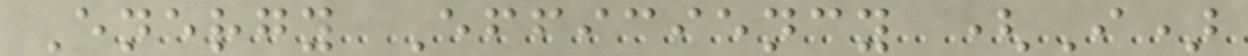Energy Efficiency (I)
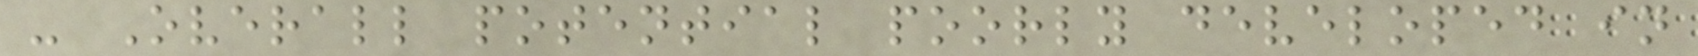- Overall potential poorly developed in
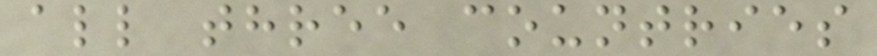all three countries
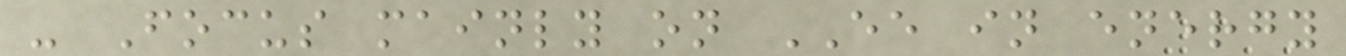- Focus mainly on EE in energy
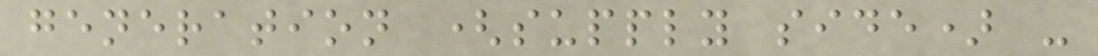generation (supply side) -
